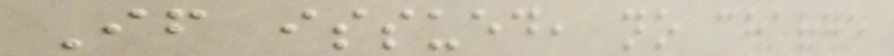If issued, no charge
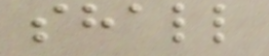shall
